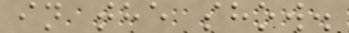in the show.
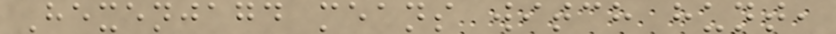Hexenjagd means witch hunt,
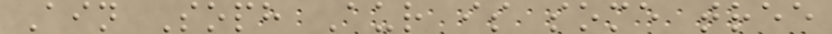Ain Soph Aur is some tree
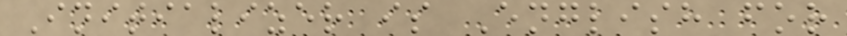Initializer is English for
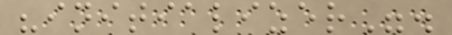"initializer".
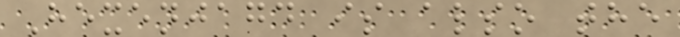Hexenjagd is also the
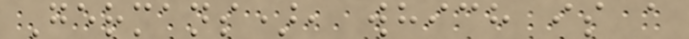Germans), which is a
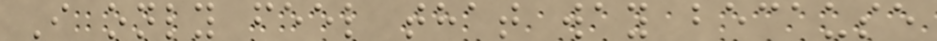I only feel that way because
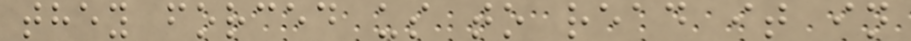they forced us to read it in
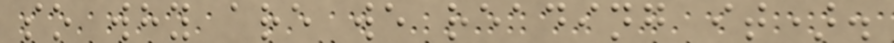so why are we reading it).
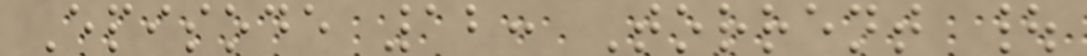Episode 12: Torrent |
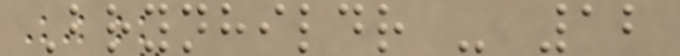Brynhildr - 12
